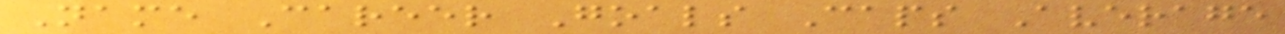Name Career Goals Caps Average
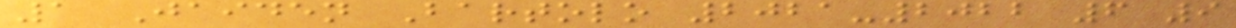1 Jaiden Bartolo 2021-2022 6 9
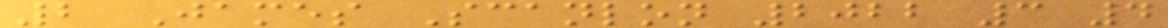2 James Scanlon 2022 3 4
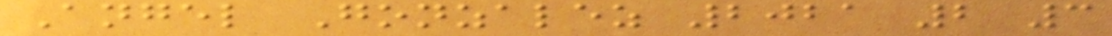Angel Gonzalez 2021 2 3
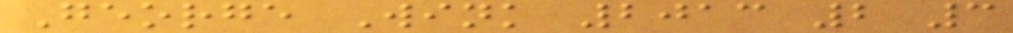George Wink 2013 2 3
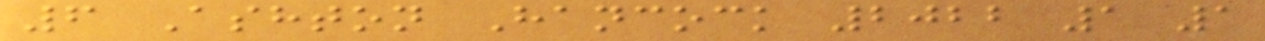6 Ashton Hancock 2022 1 1
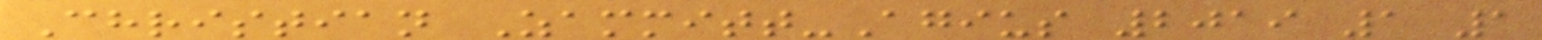Christian Zammitt-Agius 2019 1 1
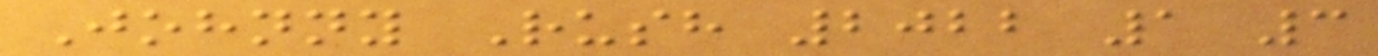Johnny Rush 2022 1 3
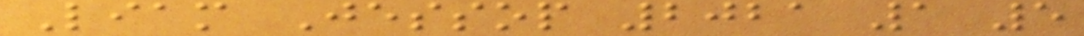Liam Jessop 2021 1 5
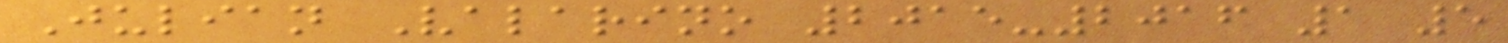Julian Valarino 2015-2016 1 5
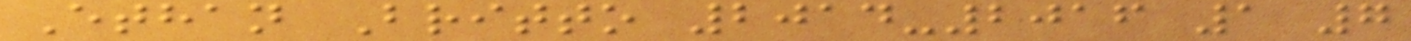Ethan Britto 2014-2016 1 7
